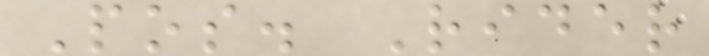Pos. Rider
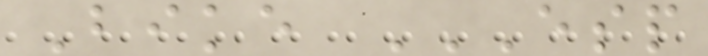Bike ESP
